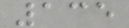135
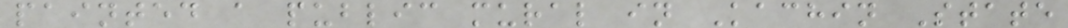painted a public mural in Kachin State
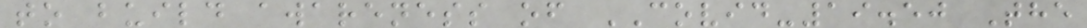to build awareness of COVID-19.50 The
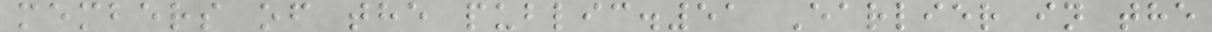members of the public.51 Earlier in the
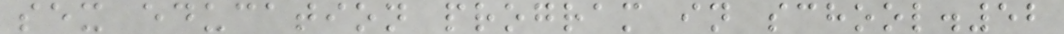sex education program in school.52
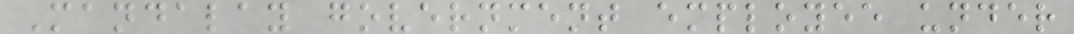Mandalay government employee under
